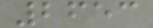2653
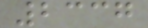2337
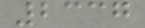2337
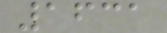1631
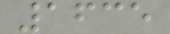1635
